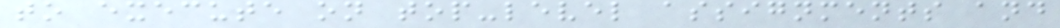to execute on top-level assignments and
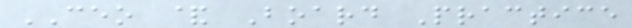CEO & Board Practice
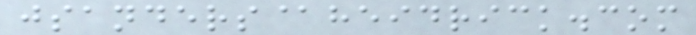jsanders@heidrick.com
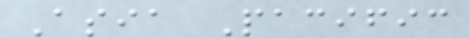Asia Pacific
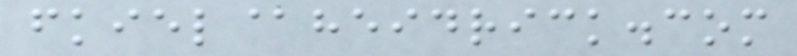fkiel@heidrick.com
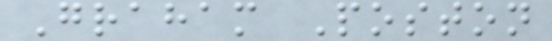Graham Poston
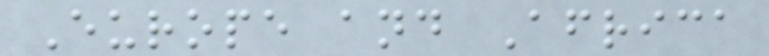Europe and Africa
